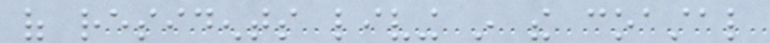of residents living in the coastal
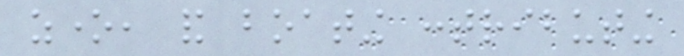zone, and boating contributing
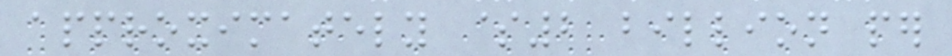approximately $2 billion per
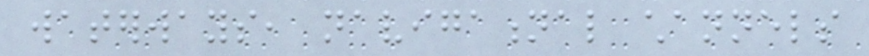waterways, navigational channels
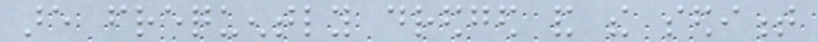are frequently dredged and the sediment
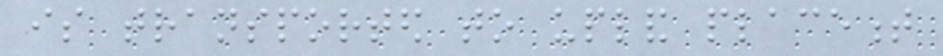is transported to upland placement
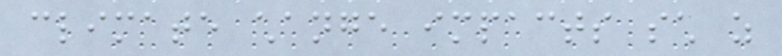climate change impacts such as
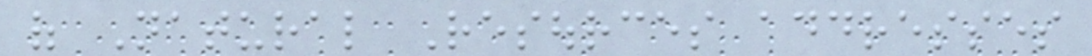of Natural Resources addresses
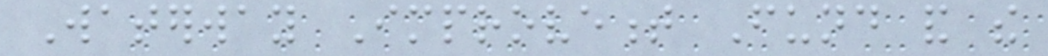Waterway Improvement Fund and the
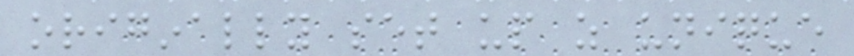originally set up as unique
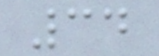34
